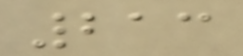213
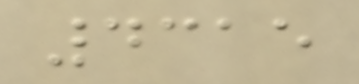4315
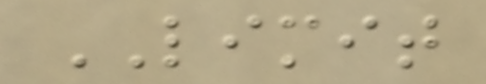LIMIT
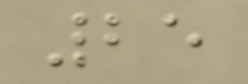25
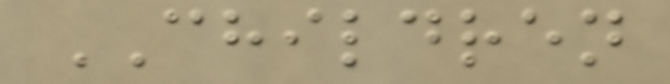CHILDREN
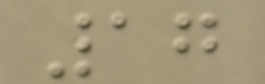17
